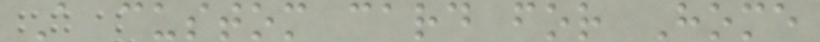A custom card for Home
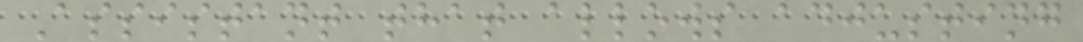Assistant that allows adjusting
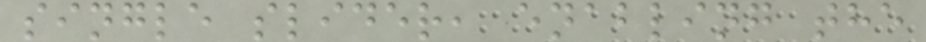single slider, enabling the
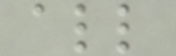all
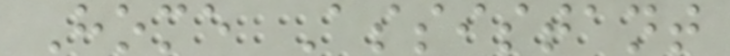Home Assistant
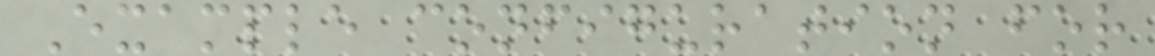Example configuration for
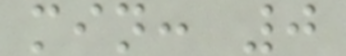min: 0
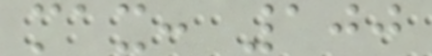max: 100
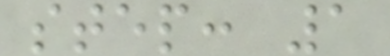step: 1
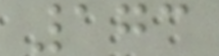173
